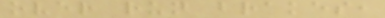over run brakes,
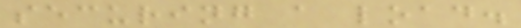securing a load.
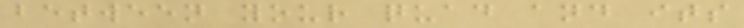between your quad and its
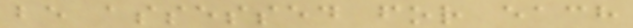be assessed for each
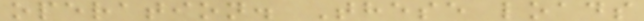operation. These loads
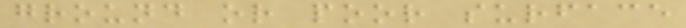ground or poor surface
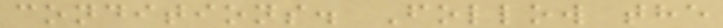conditions. Follow the
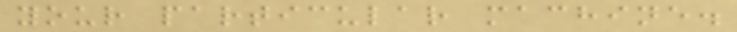your particular machine.
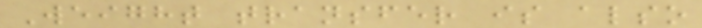Weight transfer is also
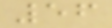56
